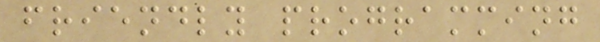friendly programming
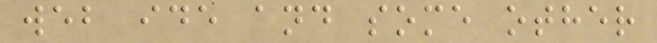web ide and some other
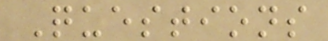Questions
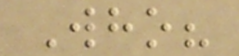Who?
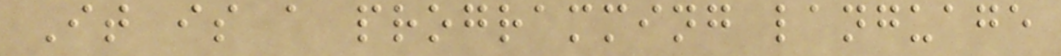It is a programming language
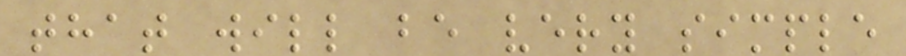that will be very simple
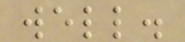well.
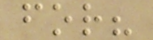for?
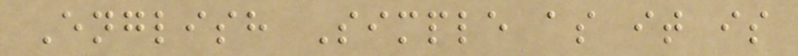English Simple as it is
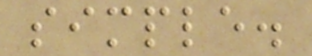simple.
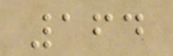164
